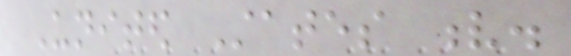United States v.
